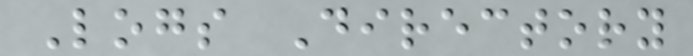Logs Directory
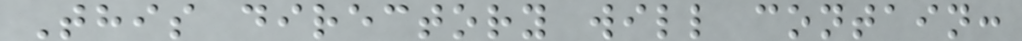This directory will contain:
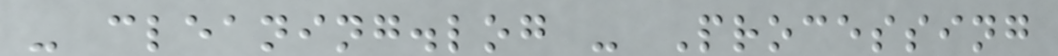- cleaning.log - Processing
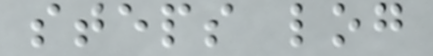steps log
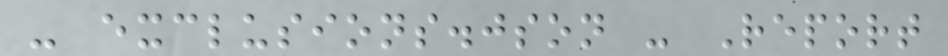- exclusions.json - Report
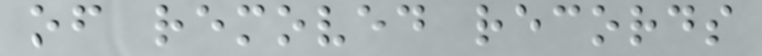of removed records
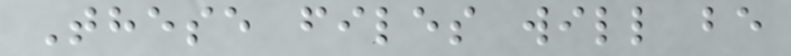These files will be
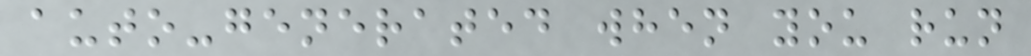auto-generated when you run
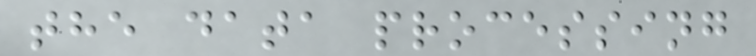the data processing
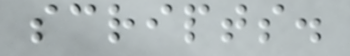scripts.
